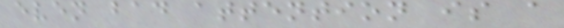even bad attention is a
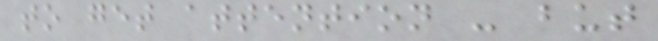to get attention - but
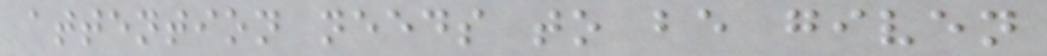attention needs to be given
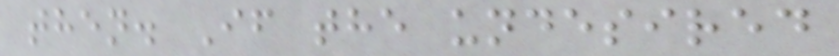then. If the undesired
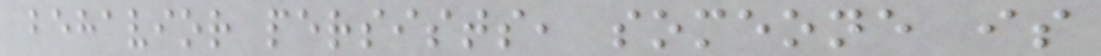behavior persists, someone is
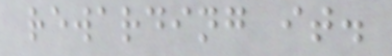rewarding it.
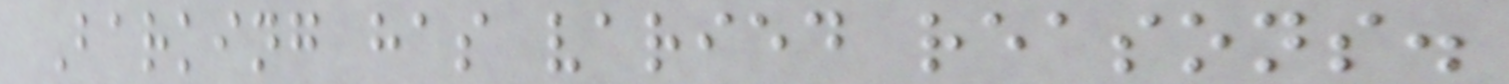Barking has varied reasons.
